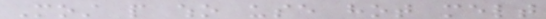Most people who use hot melt
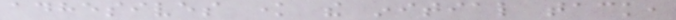adhesives know the initial tack,
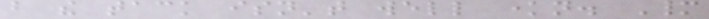but the tack isn't well known. Many
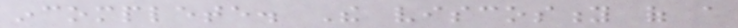incomplete. The viscosity of a
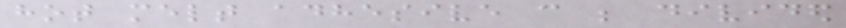hot melt adhesive can be divided
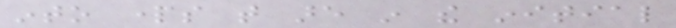into parts that are in the initial
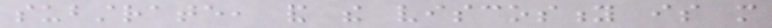substrate, and the viscosity is more
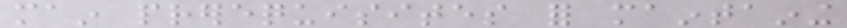main prerequisites for maintaining
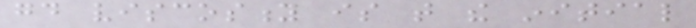good viscosity is that the initial
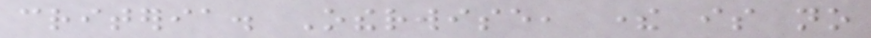criteria. Otherwise, there is no
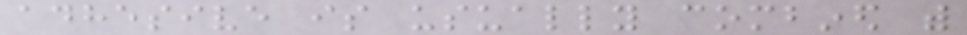adhesive is usually combined with
